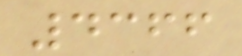4366
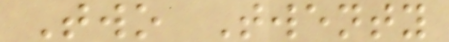Two Twenty
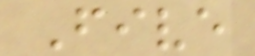Five
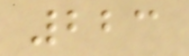223
